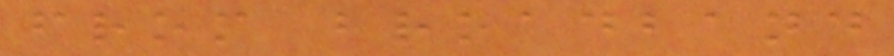from broadband
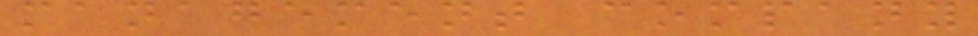management company
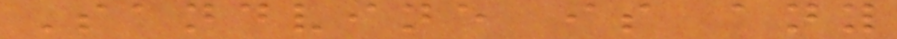Sandvine is any
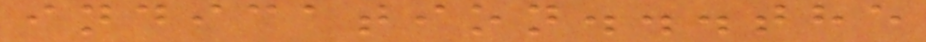indication...the
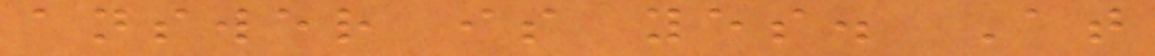answer is yes. At
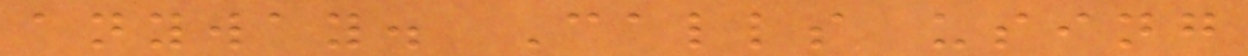anyway. Calls using
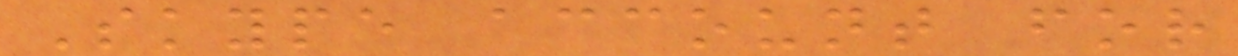Skype account for
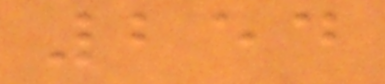254
